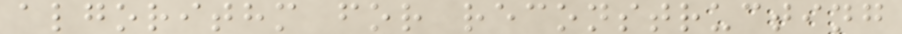algorithm for reconstructing
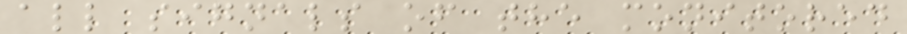all signals of the monitored
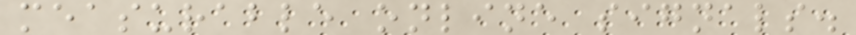measurable online signals.
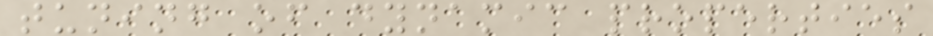tuning of dynamic properties
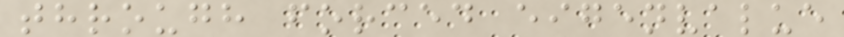through forced eigenvalue
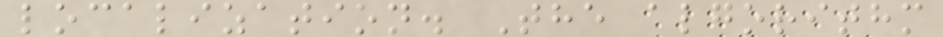localization. The algorithm
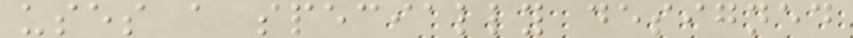uses a specially designed
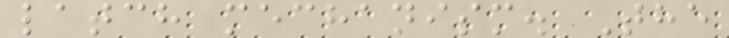latch mechanism. The
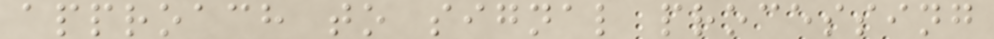approach to signal processing
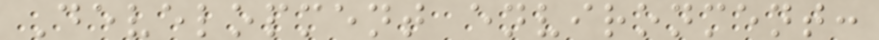Development environment:
